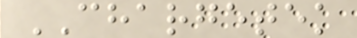CHARGETEK
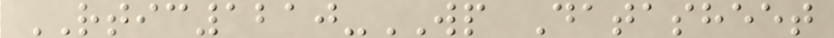RTIC1210-WP Datasheet
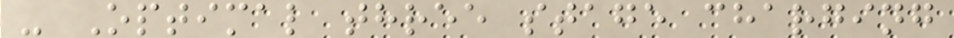- Optimal three stage charging
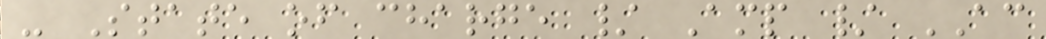- State of charge / Amp / AC
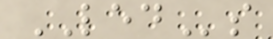LEDs
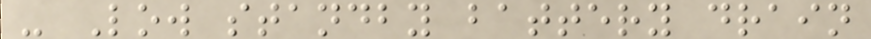- Low standby battery drain
